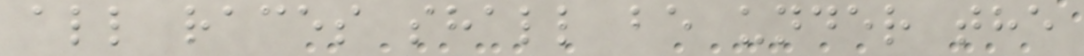all races shall be under the
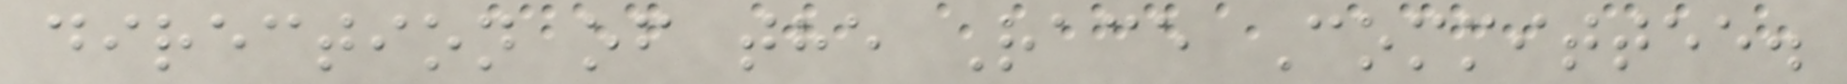direction of the Race Committee.
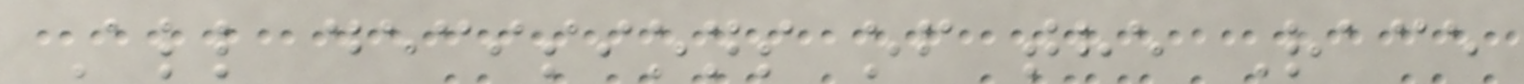All decisions of the Race
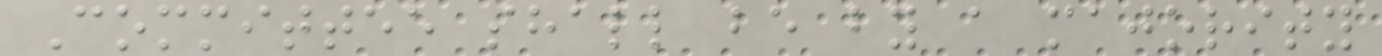Committee shall be by a majority
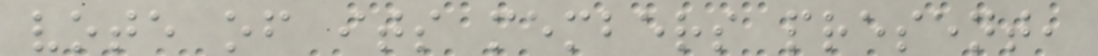vote of its members present,
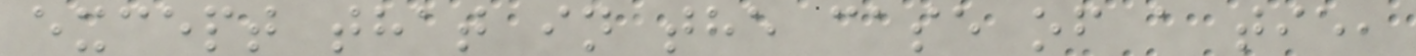except that in the case of a tie,
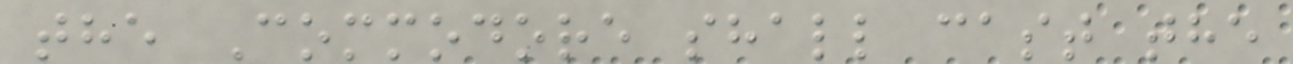the Commodore shall cast the
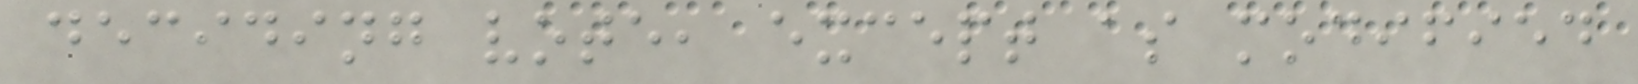deciding vote, except as modified
